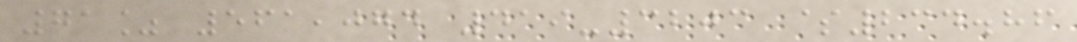71% 561,074 419-3203 $234.86
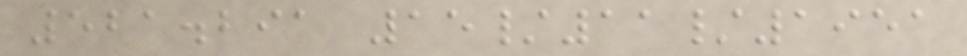521.291 15/11/1951
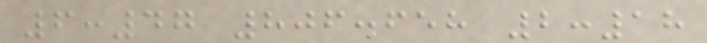6:47 806.658 2:18
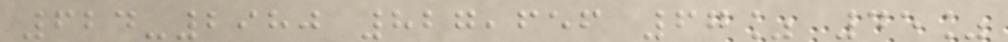624-2980 827,656 67% 45%
